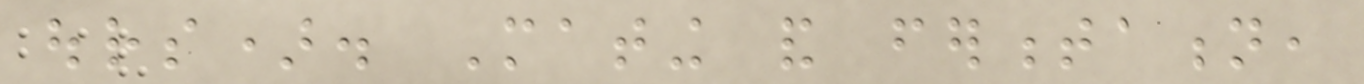ours). Mating and fermentation,
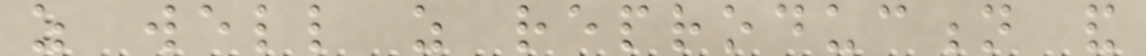as well as reproduction and
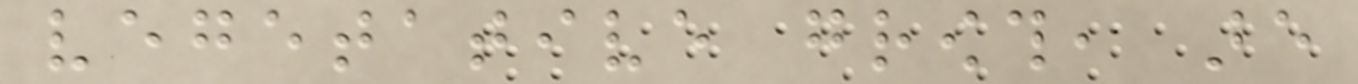vegetative growth, are
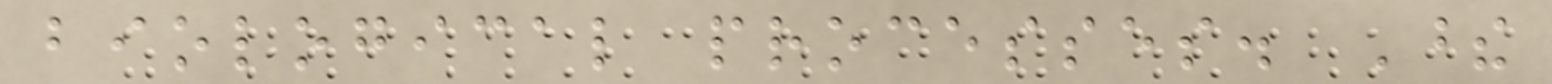biological processes. These
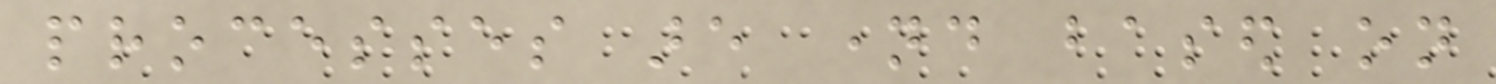processes are named based on
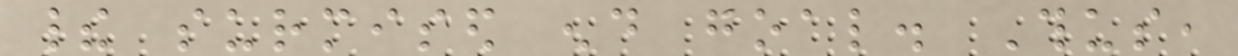their surmised end goal. Thus,
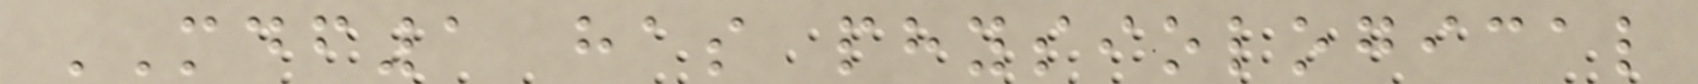MDF1 has physiological
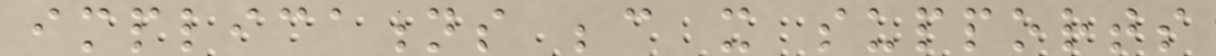implications because it supports
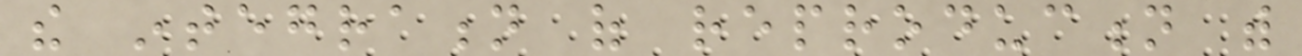the integration of reproduction with
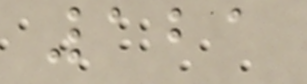121
